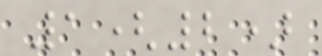1(2)
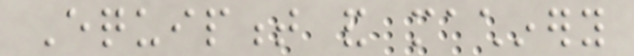Equipment and machinery
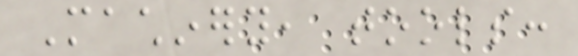Machinery, tools:
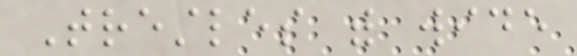Trestles with wide
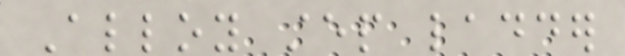Alloy step ladder
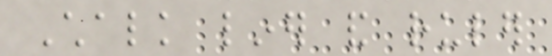Chalk liner and ruler
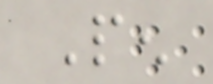Pen
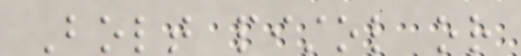Bolt pistol or
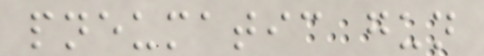pneumatic gun
